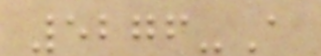5276-A
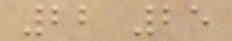22 25
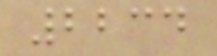2234
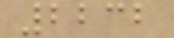2232
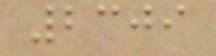2309
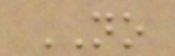NO
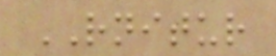RNITUR
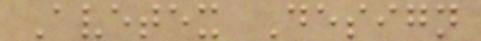Avetex Design
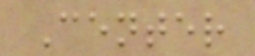Center
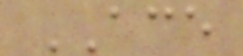ACE
